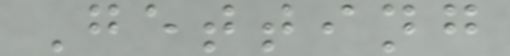Getting
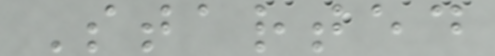Started
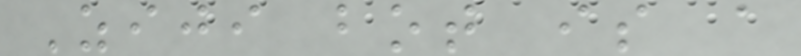Ziji bot is a
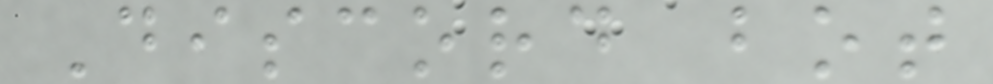Discord bot
